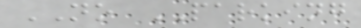NO PARKING
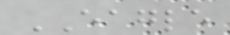EAGLE
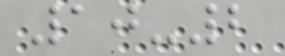10-2
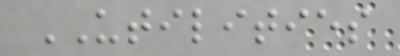UTILITIES
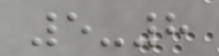5-8
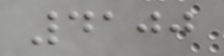4100
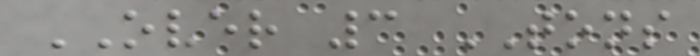OVER 3 TONS
